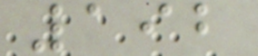192
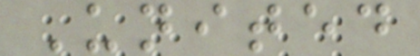United
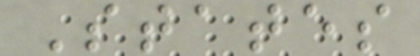States
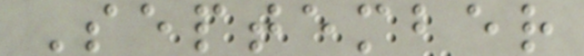September
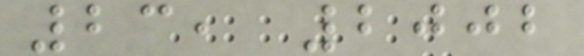23, 2002
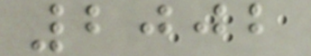2002
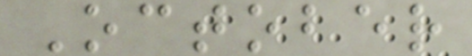October
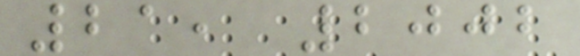21, 2002
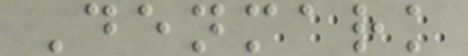Denmark
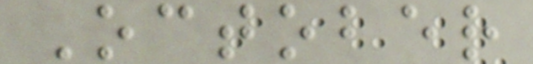October
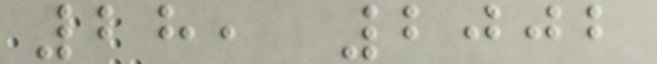28, 2002
